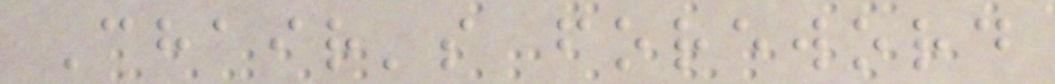Chair's foreword
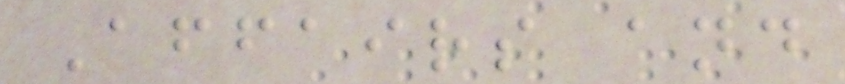Affairs and
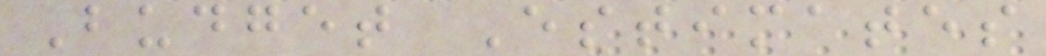Budget Estimates
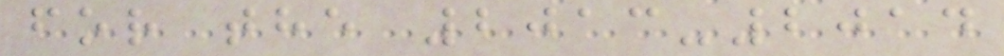for the 2013-2014
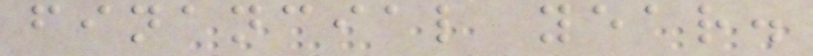financial year.
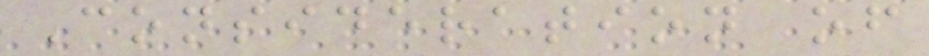Consideration of
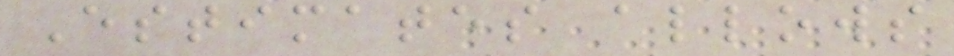Estimates allows
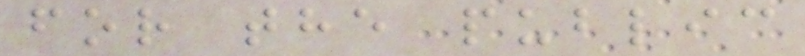for the public
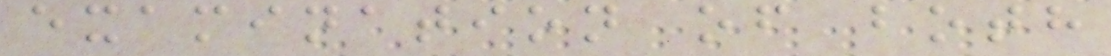examination of both
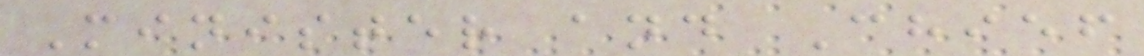Minister and Chief
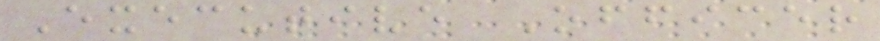Executive Officer
